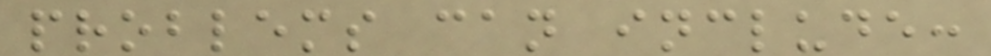problems can include:
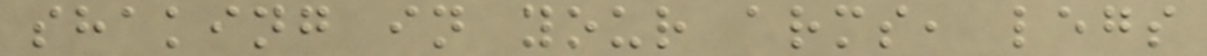shaking in your arms, legs
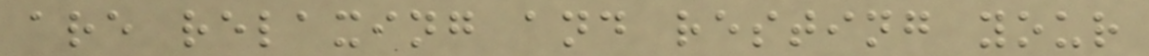are relaxing and resting your
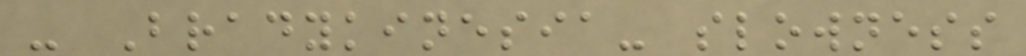- Bradykinesia- slowness
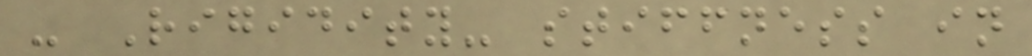- Rigidity- stiffness in
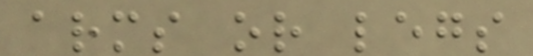arms or legs
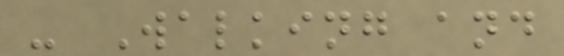- Walking and
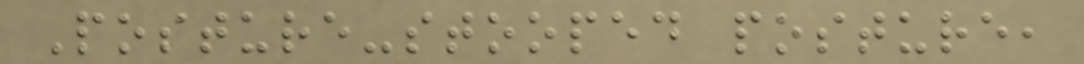Posture-stooped posture,
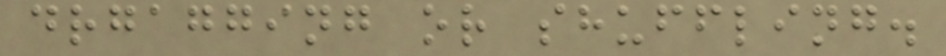drgagging or shuffling.
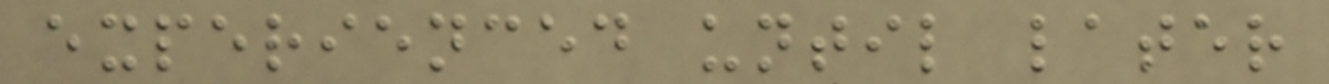experienced until later
